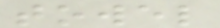towel
